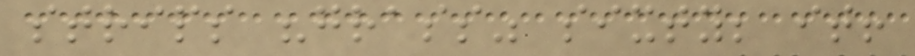strips "grass" sixty; it!
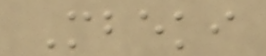Mbeki
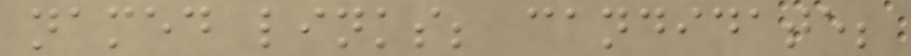named links; candidate;
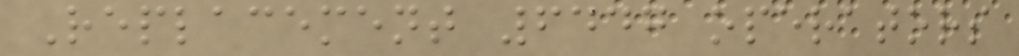Replacement 6447 operators
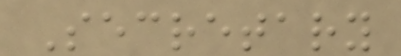Secretary
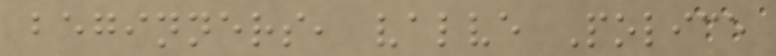beginners, valve Police
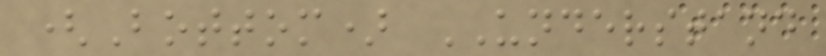(Bottom) UNDERSTAND
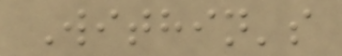Within's
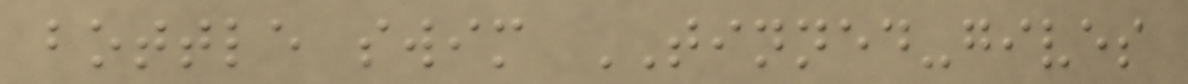bottle swim TINNED-gives
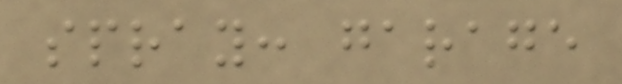spray: garage
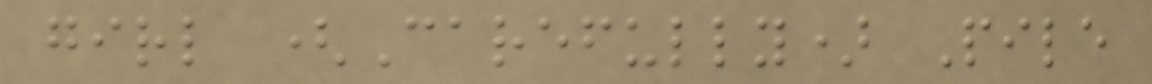girl (Carefully) Pile
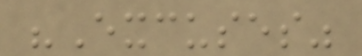"Excuses"
